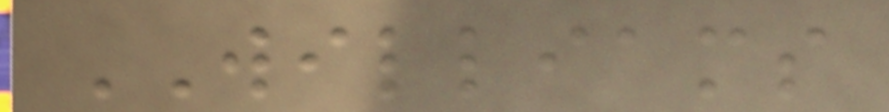WILLIAMS
